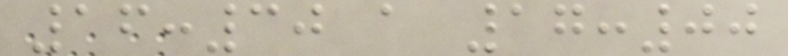16:30 a 17:00
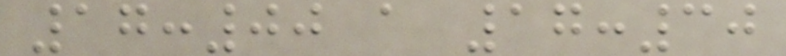17:00 a 17:30
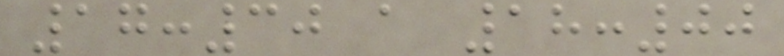17:30 a 18:00
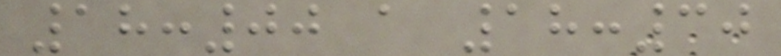18:00 a 18:30
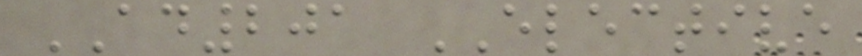AD201 ELECTIVE
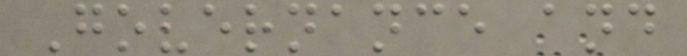Governance and
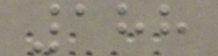188
